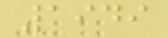1949
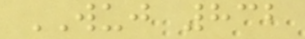WUJ 832
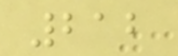212
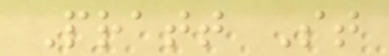Pratt St
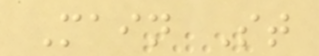Main St
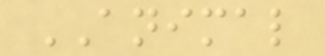ANIMAL
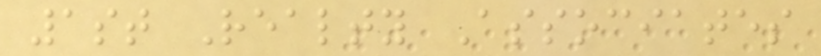1st Realty Associates
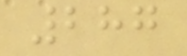287
